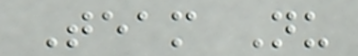Team Nu
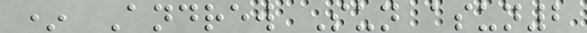* Andrew Sun asun2
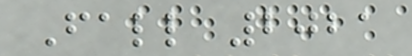Fall 2021
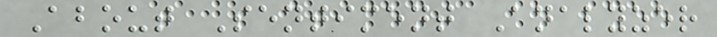About Sentiment Analyzer
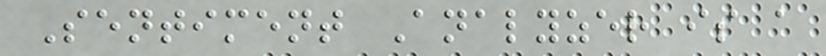Sentiment Analyzer is a
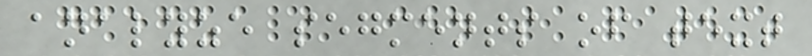analyze segments of text
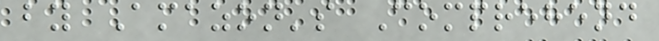by Amazon's Comprehend
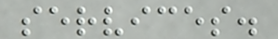services.
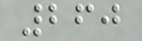260
